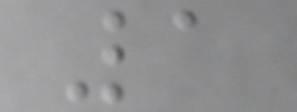1
